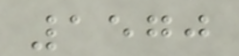1570
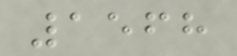1568
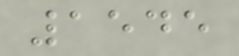1545
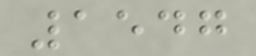1547
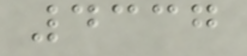4337
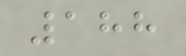188
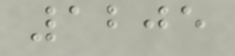1205
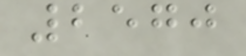2570
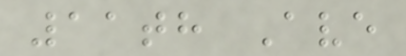11th Ave
